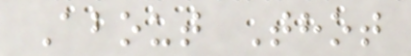About Thot
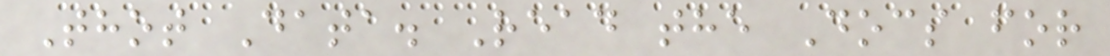Thot Data. Read the Docs for
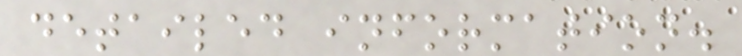detailed information.
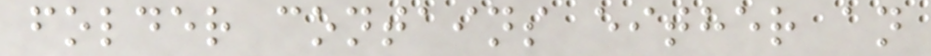folder contains either an
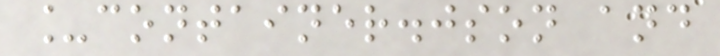_container.json and
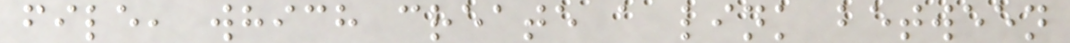file, which create a link between
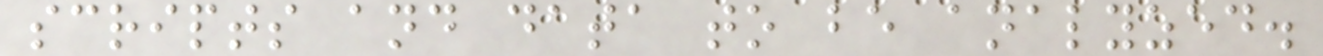scripts and data to be analyzed.
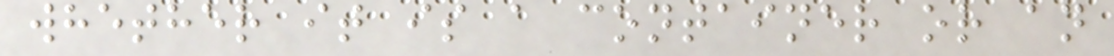whether it is a container or an
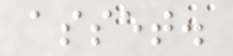asset.
